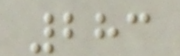283
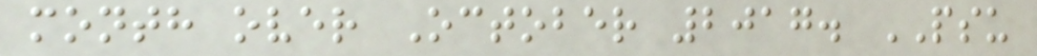month over October 2017. PSU
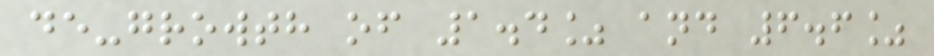de-growth of 1.4% and 6.6%
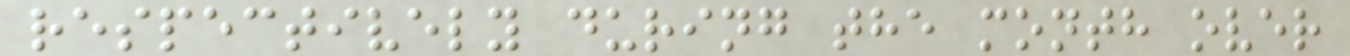respectively during the month over
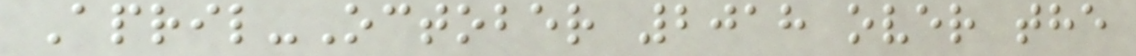April-October 2018 over the
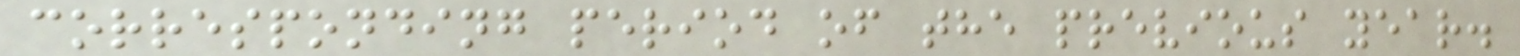corresponding period of the previous year.
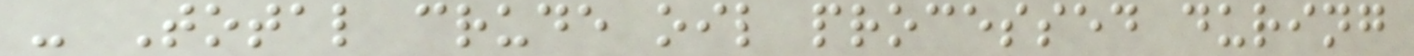- Total crude oil processed during
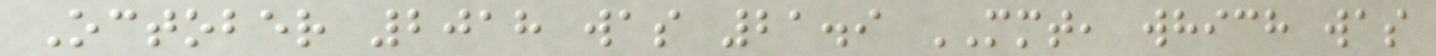October 2018 was 21.9 MMT, which was
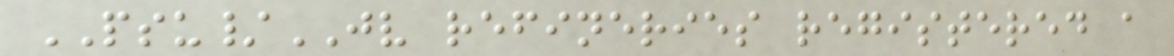PSU/JV refineries registered a
